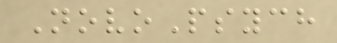NovoPsych
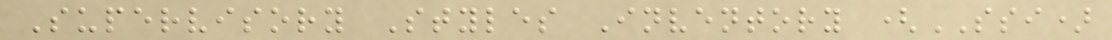Supervisory Styles Inventory (SSI)
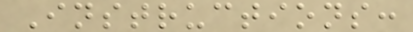Instructions:
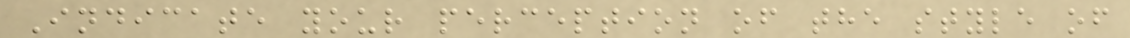Indicate your perception of the style of
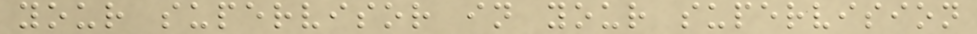your supervisor in your supervision
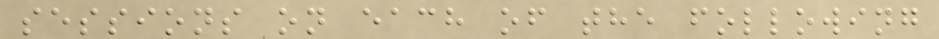sessions on each of the following
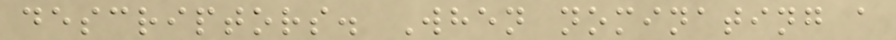descriptors. When nominating a
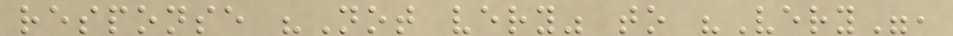response "Not very" to "Very",
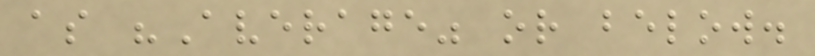as "Average" or below.
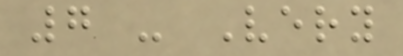7 - Very
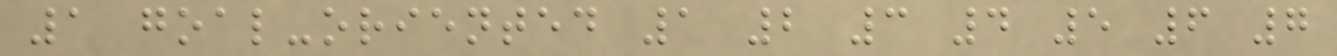1 goal-oriented 1 2 3 4 5 6 7
